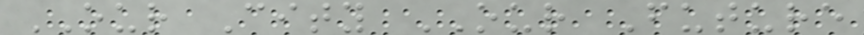OUR City OUR Future
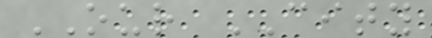OUR CITY
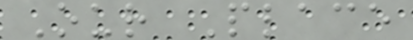Our Place
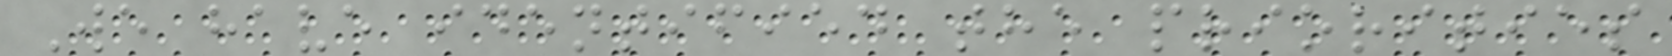We have identified the priorities
